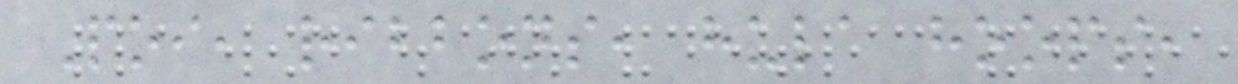Poi, ribbons, hula hoops,
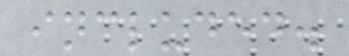included.
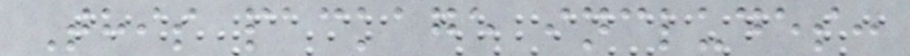This package includes:
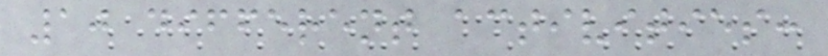10 different activities:
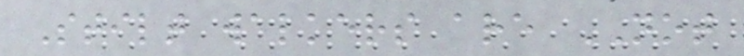Stilt walkers are NOT
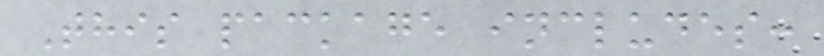This package includes:
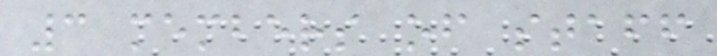3 members of staff
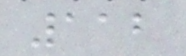112
